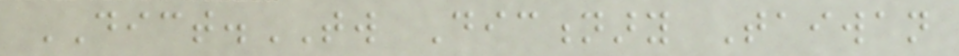DICT.TW Dictionary Taiwan
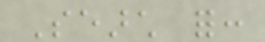Search for:
